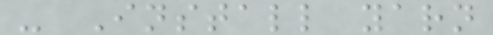- Install yarn
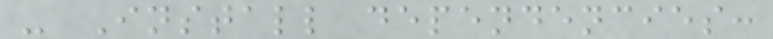- Install dependencies:
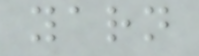yarn
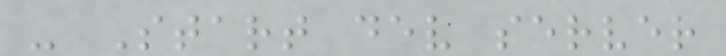- Start dev server
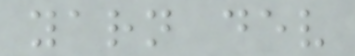yarn dev
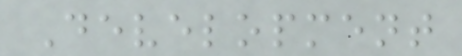Development
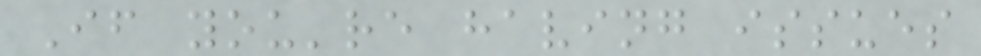If you're having issues
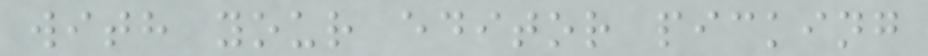with your editor picking
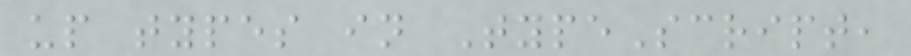up types in TypeScript,
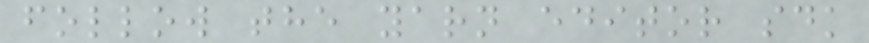follow the yarn editor sdk
